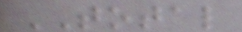TOTAL
